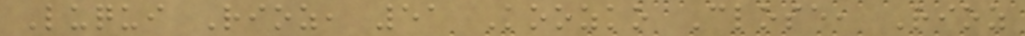Luqui Rioz, 51 Koozko Close, Rioz
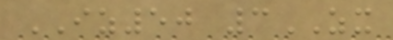IZ50 3ZX
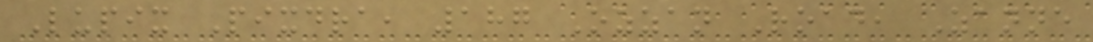Lupix Pixdra, 187 Ozzan Road, Zanne
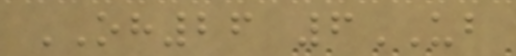OH26 6UB
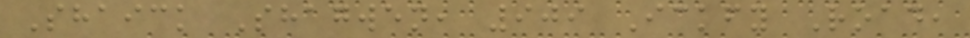Shaick Shagwen, 909 Ickfy Road,
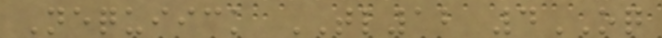Nequiick TL12 4OQ
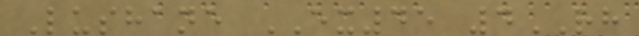Lushane EX45 4RH
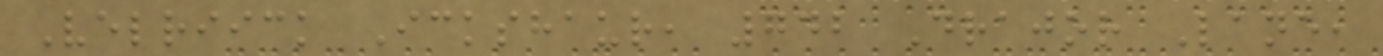Velriick Ickshaur, 742 Drajor Lane,
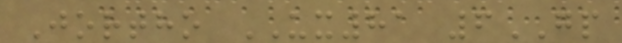Jortho UX81 6GP
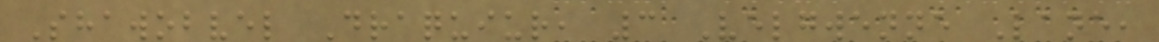Shawobvel Draquiur, 3 Velgwenne Lane,
